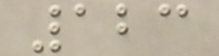123
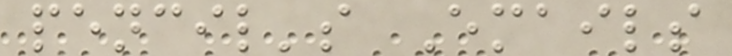pencil's Emails
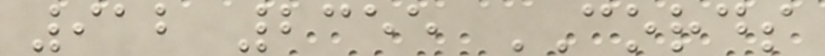912 2355 CORDS
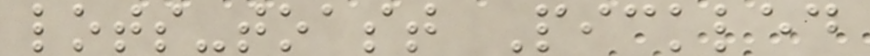lots-toast Pickled
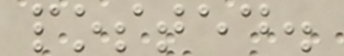posted.
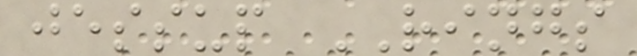jessup RINGS
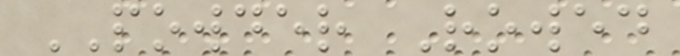POWDER Rowed
